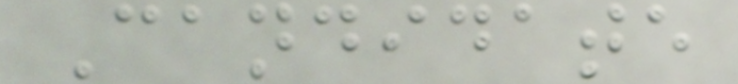Candidate
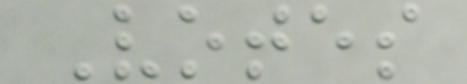Votes
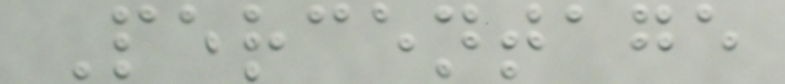Percentage
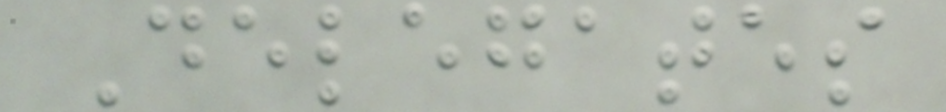Delegates
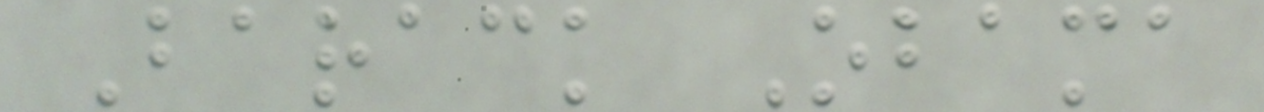Barack Obama
